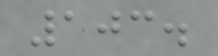103.
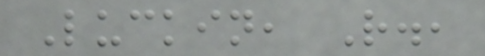Luckin, R.,
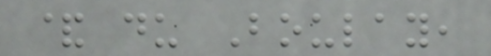& du Boulay,
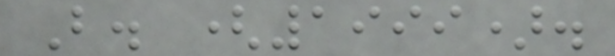B. (1999).
